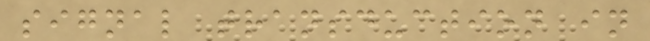signal transduction in
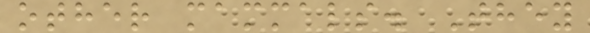other mammals. They
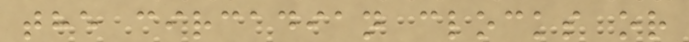the circadian clocks or
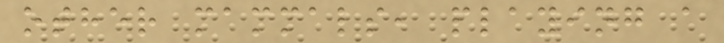other mammals, playing a
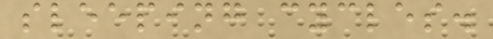sleeping cycles.
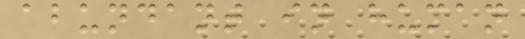abundant in human
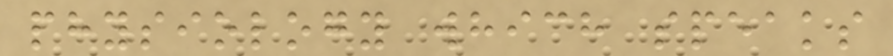physiology which speaks
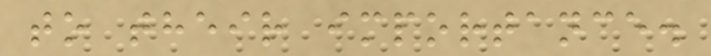to their importance.
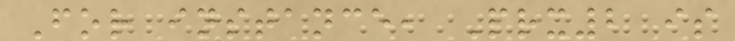For instance, Prx2 is
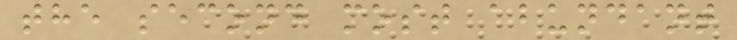the second most abundant
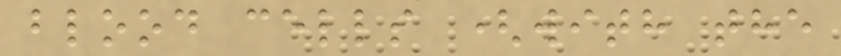blood cells (with the
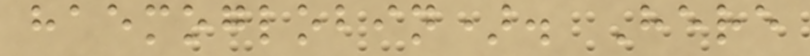haemoglobin). Here
